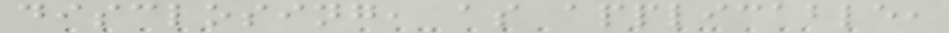disclosing, as applicable,
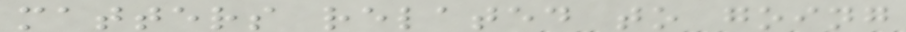matters related to going
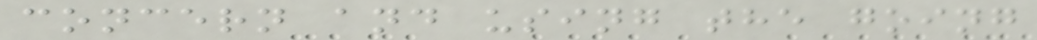concern and using the going
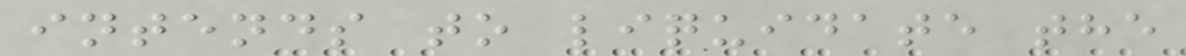intends to liquidate the
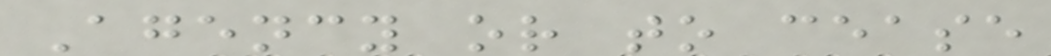Agency or to cease
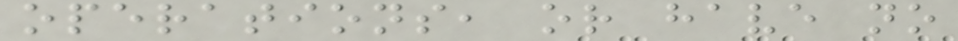operations, or have no
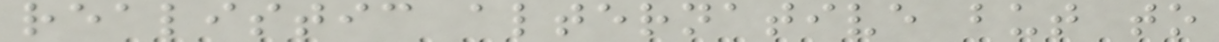realistic alternative but to
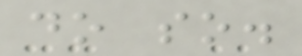do so.
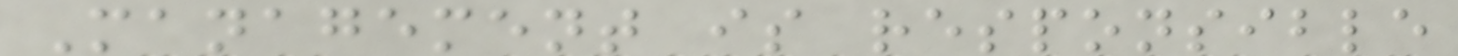Management is responsible
